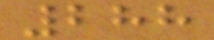288
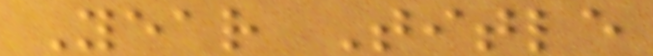Year Title
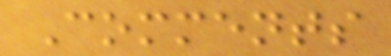Comments
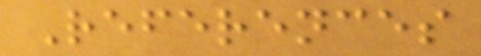References
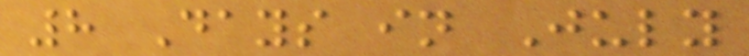8 Days in July
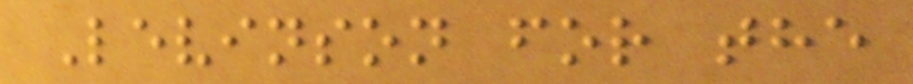Levinson for the
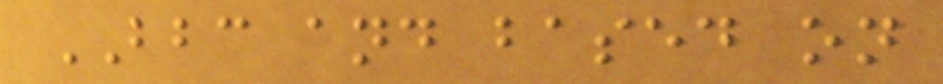BBC and based on
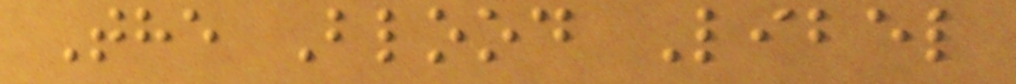The Blood Libel
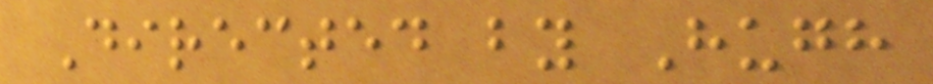Directed by Hugh
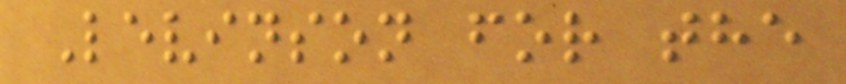Levinson for the
